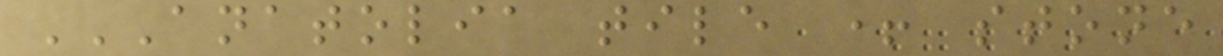ANATOLIA TILE + STONE
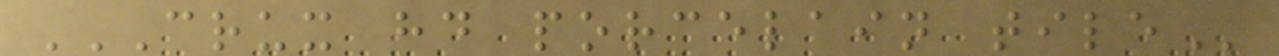CRUX HD PORCELAIN TILE
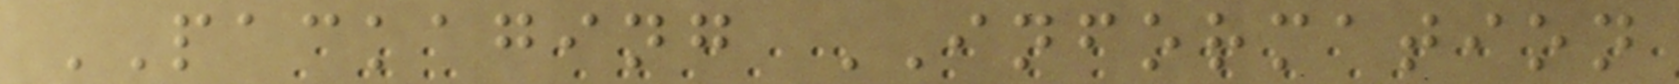PACKAGING INFORMATION
